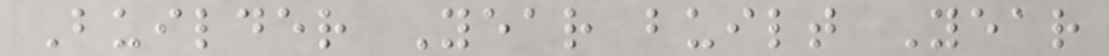Builder Year built Year
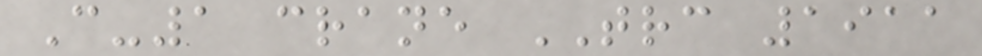C-1 crane TRC 1911
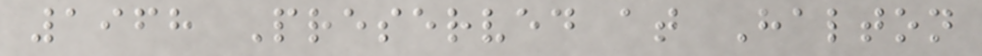1968 Preserved at Halton
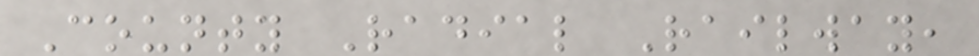County Radial Railway,
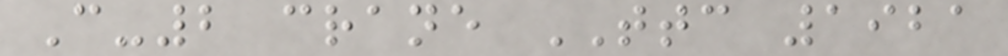C-2 crane TTC 1921
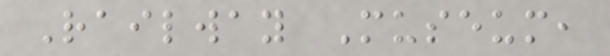Railway Museum,
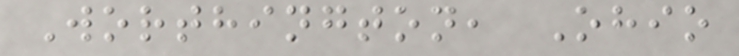Worthington, Ohio
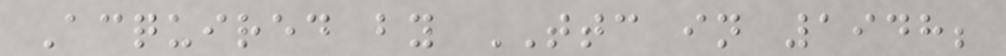Acquired by TTC in 1948;
